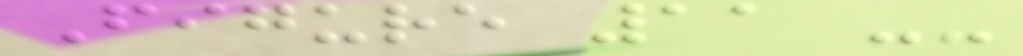Figure 11 --
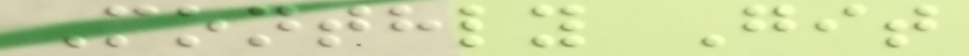Monthly Git
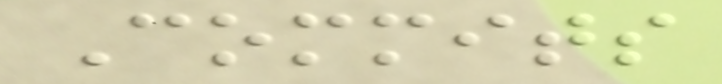Commits
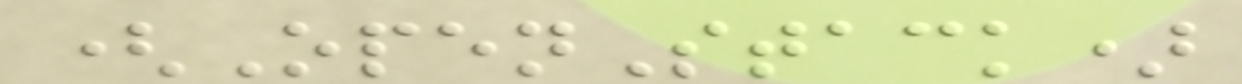(OpenStack)
